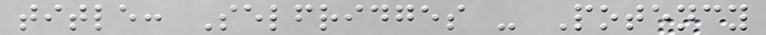title: Selfridges - Potency
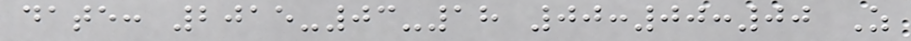date: 2015-03-18 00:00:00 Z
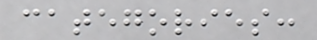categories:
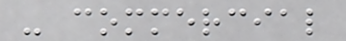- commercial
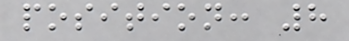position: 8
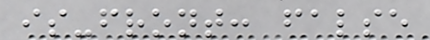is-front: false
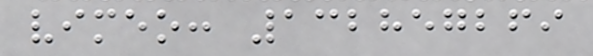vimeo: 132857269
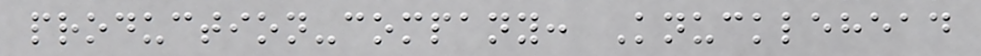production-company: Knucklehead
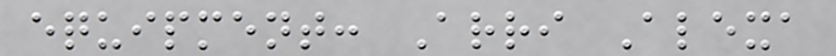equipment: Arri Alexa
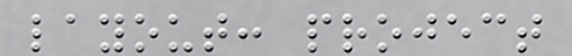layout: project
